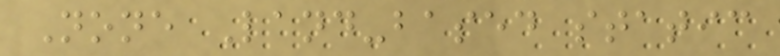None Land-based static
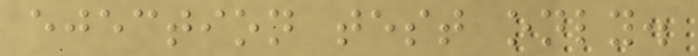ejection test only.
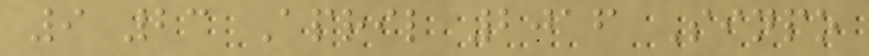9 23 April 2016 Sinpo
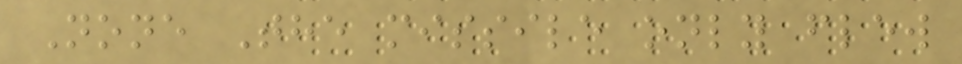None The missile only flew
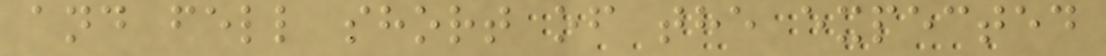and fell short of the expected
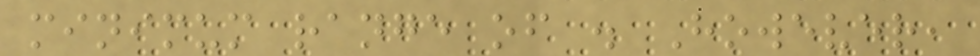minimum range of . However,
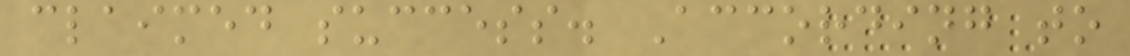claimed success. According to
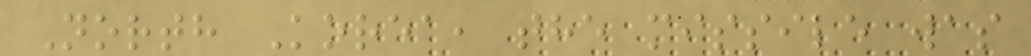North Korea, the missile was
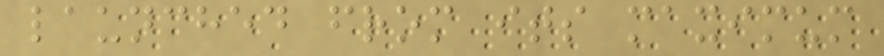launched from its maximum
